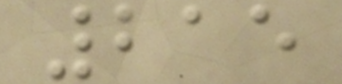215
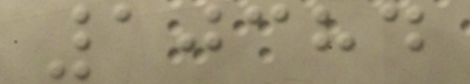10384
